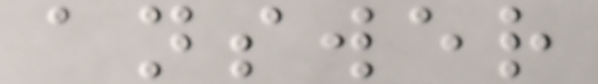answer
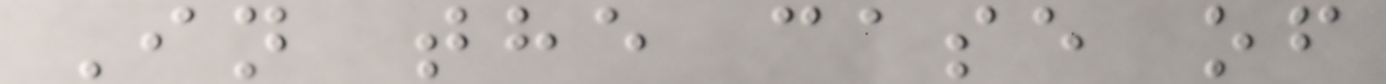In the case of
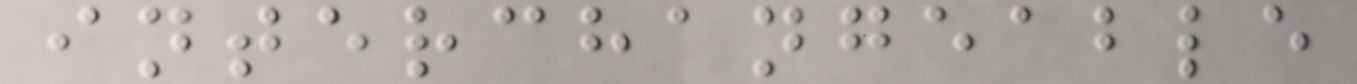interchangeable
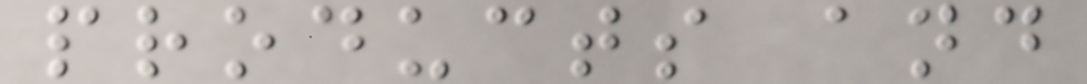products and
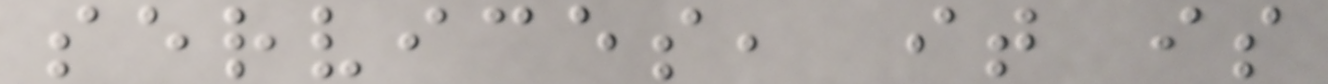services, it is
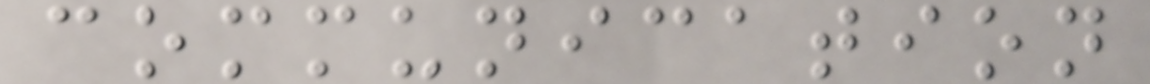communication
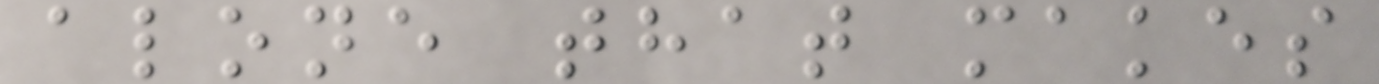alone that makes
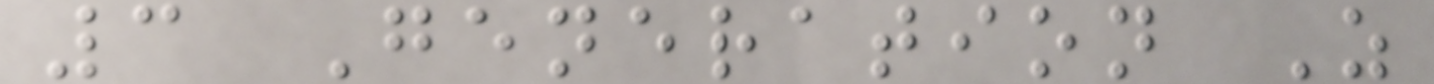3 Generation Z
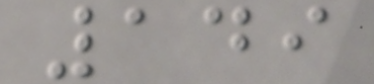149
